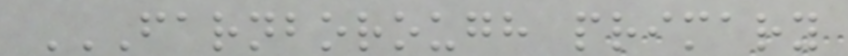FARNBOROUGH PRIMARY
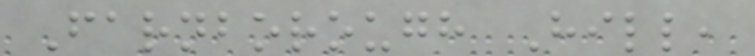Farnborough Hill,
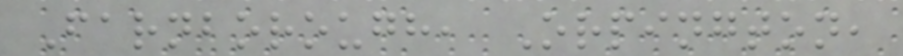Farnborough, Orpington,
